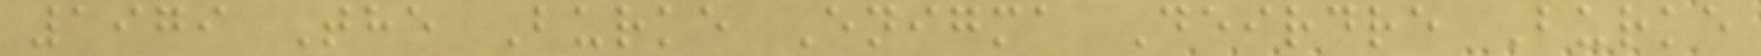1979 The Burke Enigma Deirdre Burke
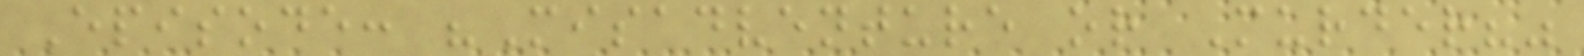Episode: "Misadventure or Murder?"
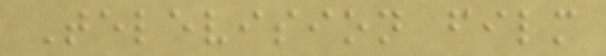Television film
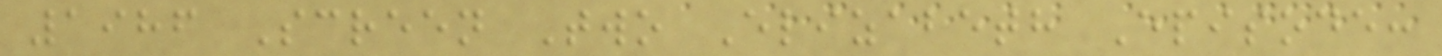1986 Screen Two Elizabeth Episode:
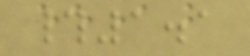#1.1
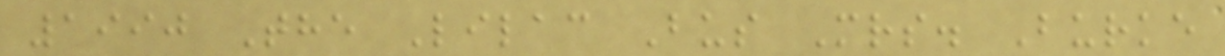1990 The Lilac Bus Mrs. Burke
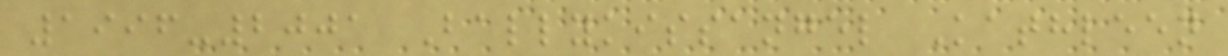1996-2001 Ballykissangel Kathleen
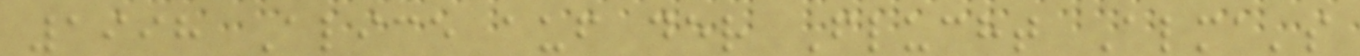1998 Alice auf der Flucht Alma's
